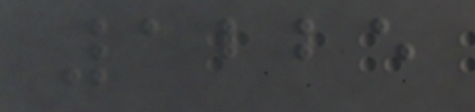1225
